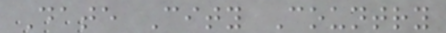Date City Country
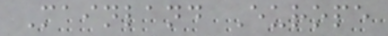Mainland Europe
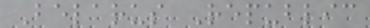Belarus Republic
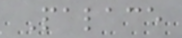Palace
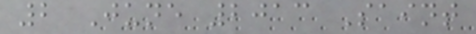2 June 2013 Saint
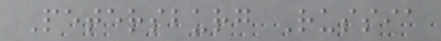Petersburg Russia
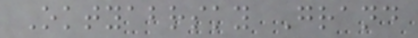Oktyabrsky Grand
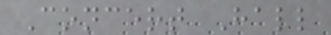Concert Hall
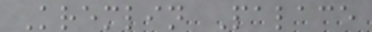Kremlin Palace
